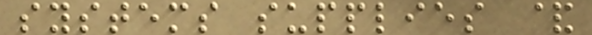systems supplies &
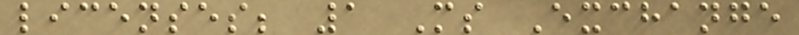licenses; 1 Ms Exchange
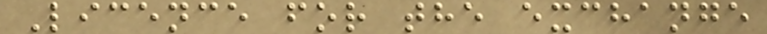Licence for the exchange
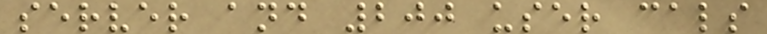server and 200 user cals
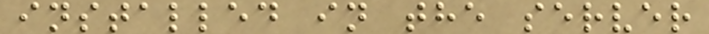installed in the server
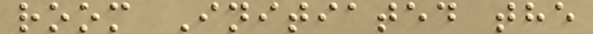room Initiated the
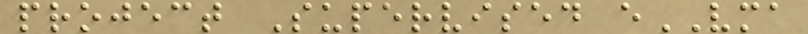project Supervised eVMA
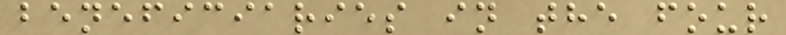beneficiaries in the four
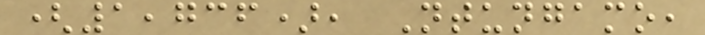(1,736), Ntungamo,
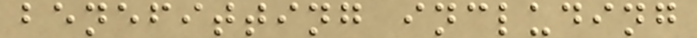benefitting including
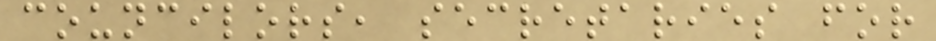councilors, secretaries for
